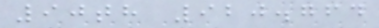90th 920.764
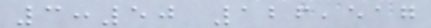3:50 126,517
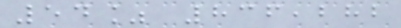54% 836,282
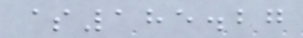$185.27
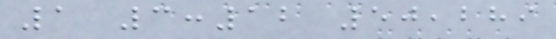1 3:12 50,289
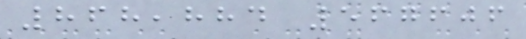868,884 567606
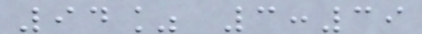94% 3:39
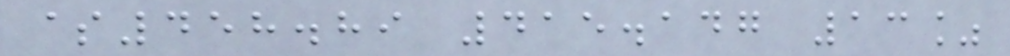$458.89 415.147 13%
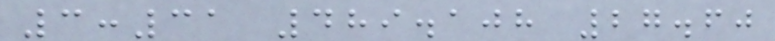3:31 489.108 27.60
